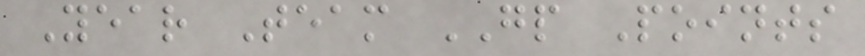Year Team GP Points
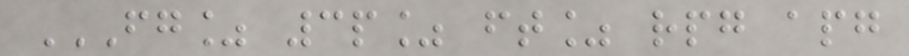FG% 3P% FT% RPG APG
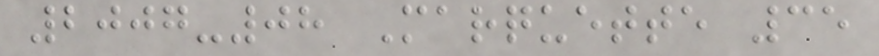2007-08 Marquette 35
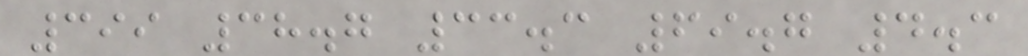399 38.7 33.3 69.7 4.3
